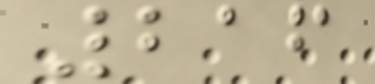216
